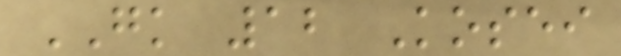GK 12 Kosei
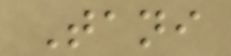Tani
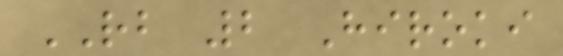RB 2 Hiroki
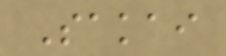Sakai
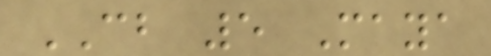CB 5 Maya
